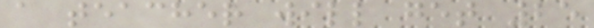a teacher will get 25
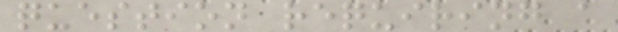question requiring a
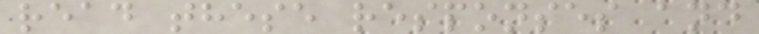read these responses and
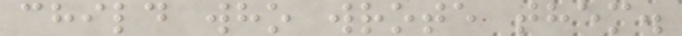child who wrote them.
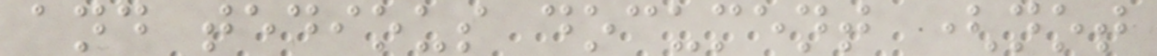and tedious document (not
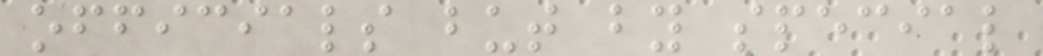officials but by special
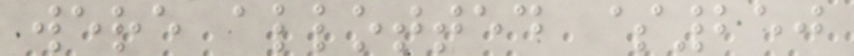were allotted $250
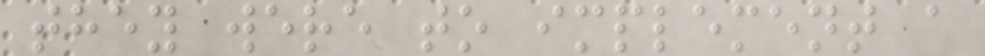they were to implement a
